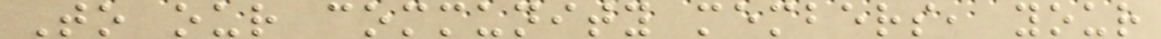To our community members, your
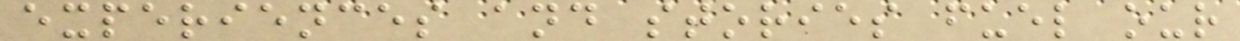experiences and stories fuel our
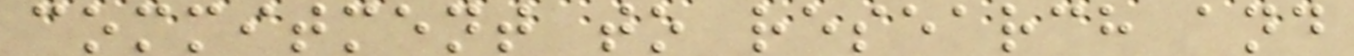commitment to research and
